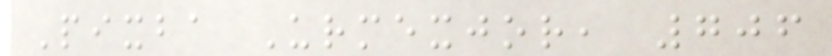Pixba Urmexjor, 706
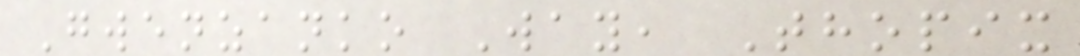Gwenzanko Way, Thopix
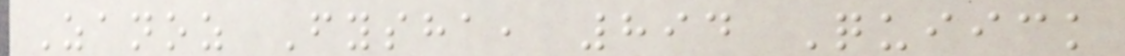Zanoz Fysha, 894 Quiick
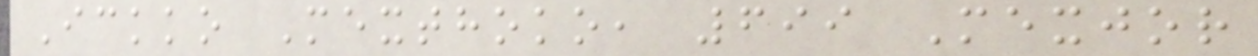Ickko Mexthoko, 699 Mexjor
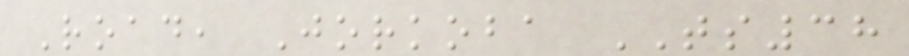Road, Jorkoba TS38
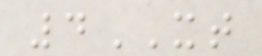4XT
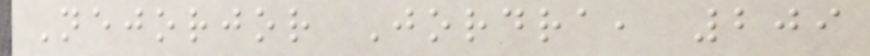Nejorjor Jordra, 209
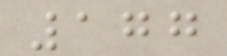177
